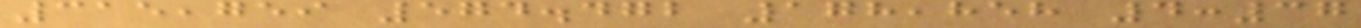315,759 574.472 178,858 4:37
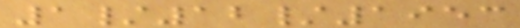1/12/1953
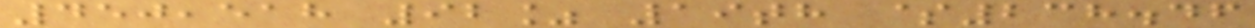450,518 92% 19th $238.46
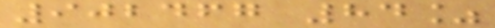902467 84%
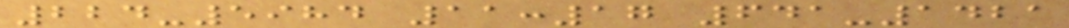224-5984 11:17 641-1421
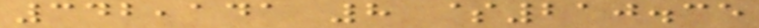342,141 8 $210.35
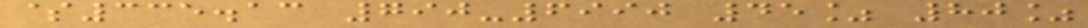$335.13 790-6990 45% 80%
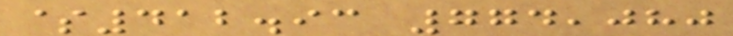$412.93 774,080
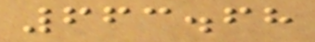663.68
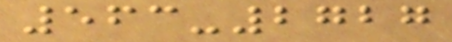563-2727
